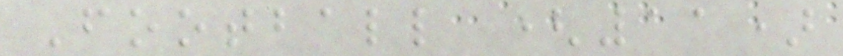Football (11)
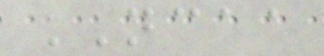NCAA
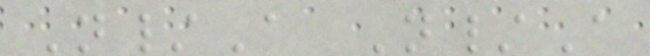N/A N/A
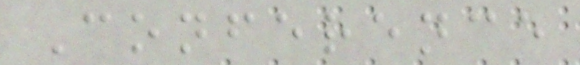Conference
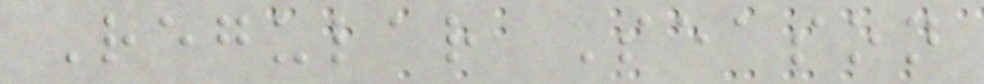Regular Season
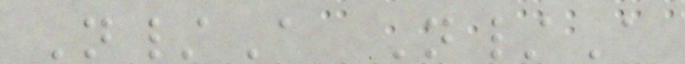N/A N/A
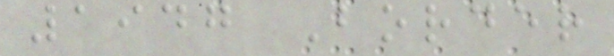1947 Border
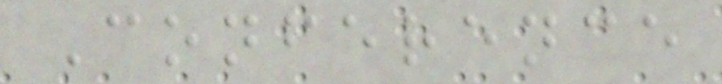Conference
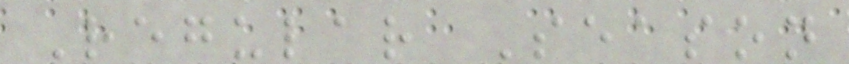Regular Season
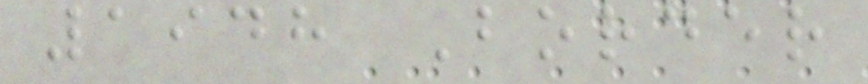1948 Border
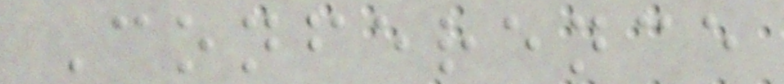Conference
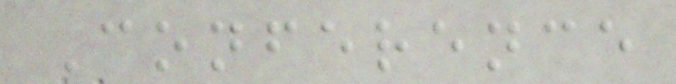Conference
